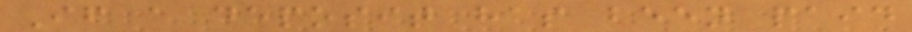If a deposit has been paid
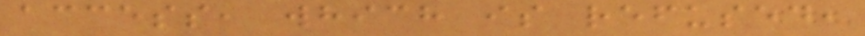access, which is refused,
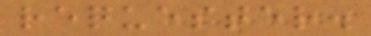requester.
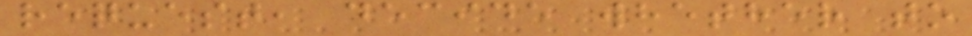request, decide whether to
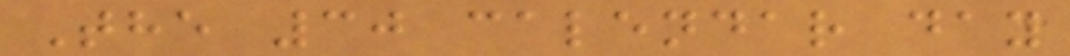The 30 calendar day
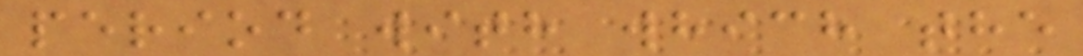period with which the
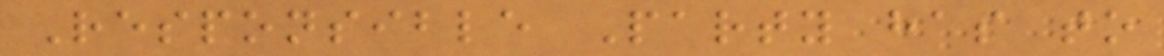Responsible Party has to
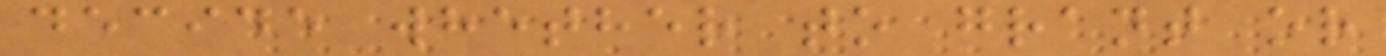decide whether to grant or
